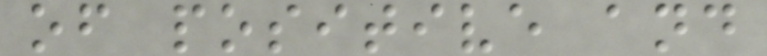of positive and
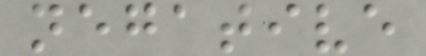negative
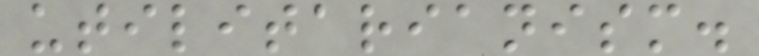utilitarianism.
